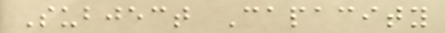Subject Capacity
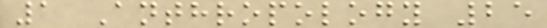1 Anthropology 25
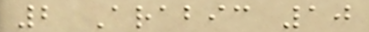2 Arabic 10
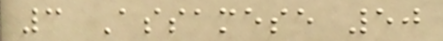3 Assamese 50
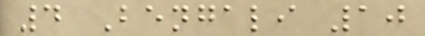4 Bengali 10
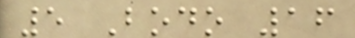5 Bodo 16
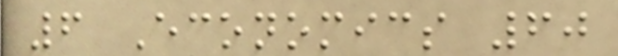6 Economics 60
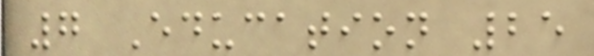7 Education 25
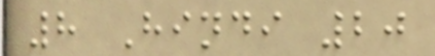8 Hindi 20
